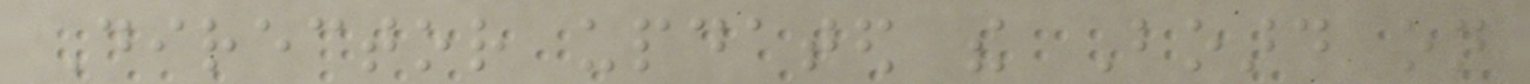Director updated the Board on
